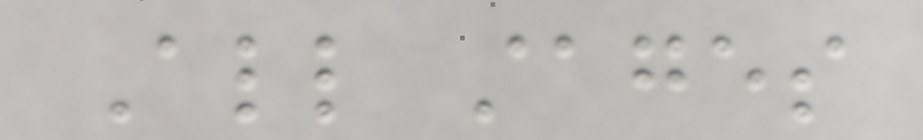All stages
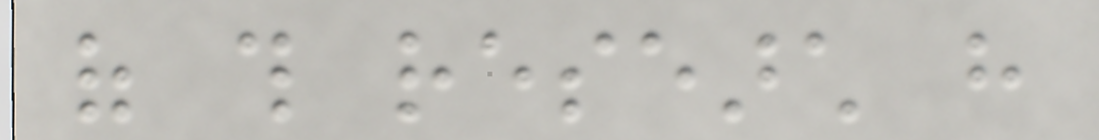of this research have
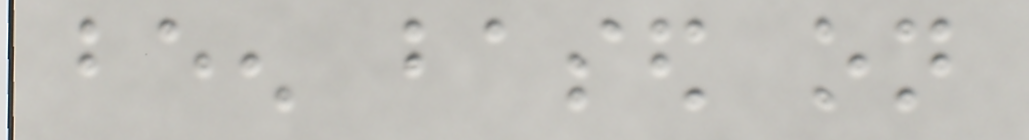been based on
